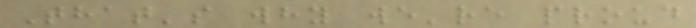That's why we're proud
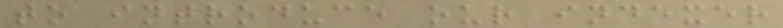to introduce our indexer
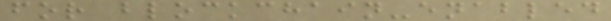for blockchain-enabled
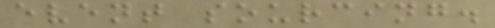event sourcing.
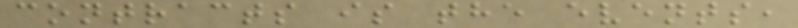contracts is the events,
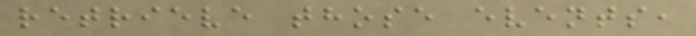retrieve those events,
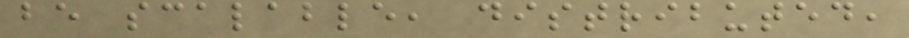be scalable, distributed,
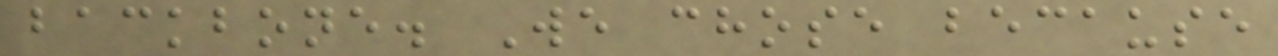backbone. We chose because
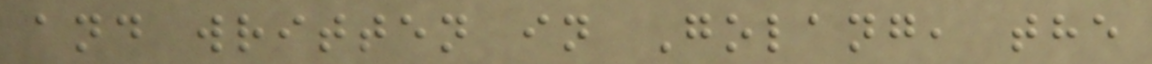and written in Golang, the
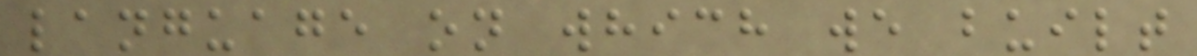language on which we built
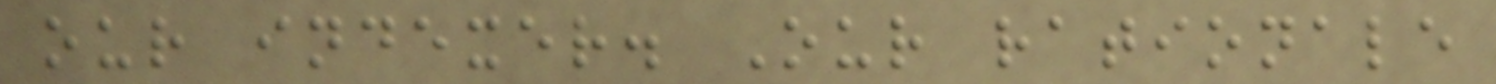our indexer. Our rationale
